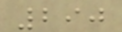290
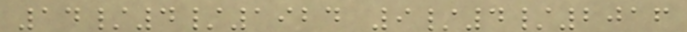14/4/1924 9/4/2016
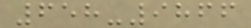658-9866
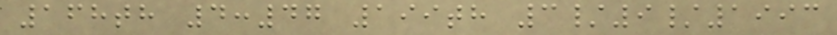168th 4:47 199th 3/9/1993
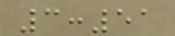3:51
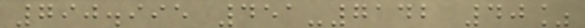790.995 451-7142 40%
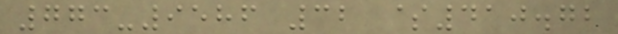773-9586 32 $410.72
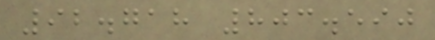92.718 803.590
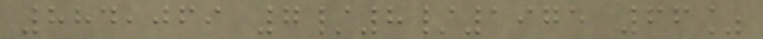884,069 7/8/1975 66%
